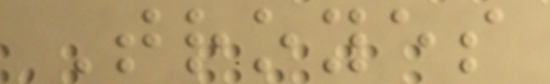Troyes
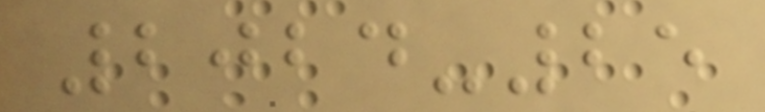2024-25
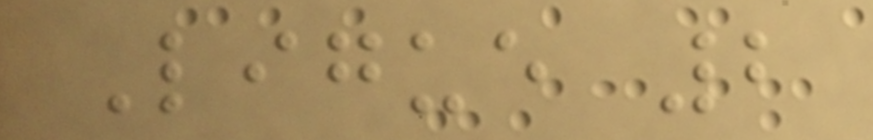Ligue 2
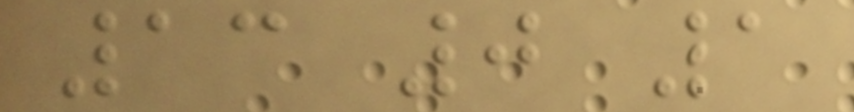13 0 1
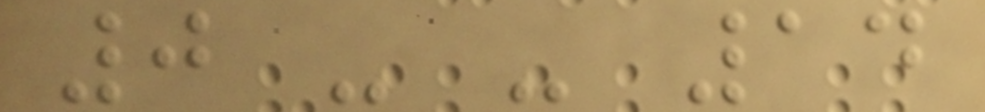0 - - 14
